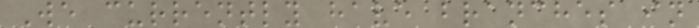We currently have branches in
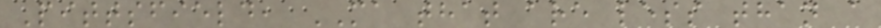Pittsfield, MA that are less than a
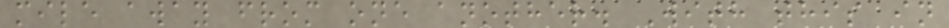mile away from one another. With this in
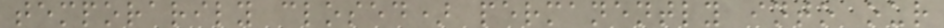temporarily closed) permanently into our
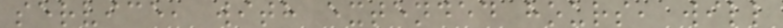service, with extended hours, will
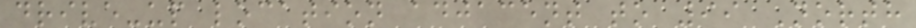drive-up location adjacent to 99 North
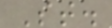St.
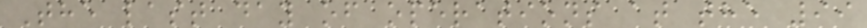The last day of operations at the 99
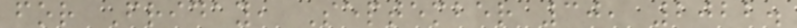for Friday, September 30, 2022.
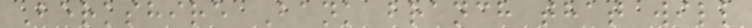Berkshire Bank branch that will
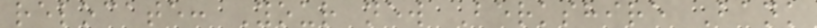relocate: Your new Berkshire Bank
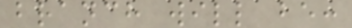branch will be:
